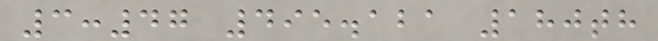3:47 495.121 180th
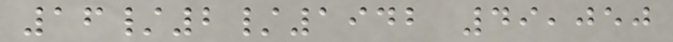16/2/1942 49,050
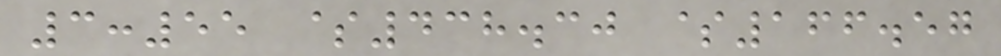3:55 $438.30 $166.57
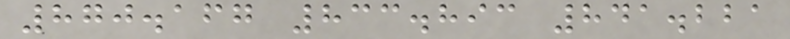870.167 833.893 841.221
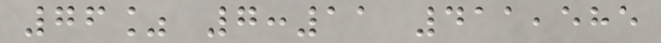76% 7:11 411,585
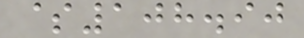$108.90
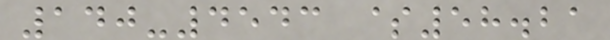140-4543 $58.21
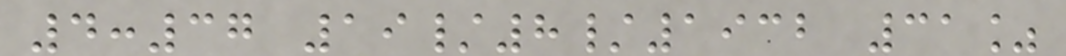4:37 19/8/1932 31%
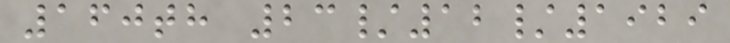160th 23/12/1929
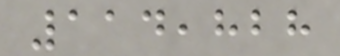114,828
